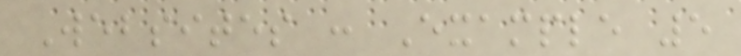Websites : Example 5
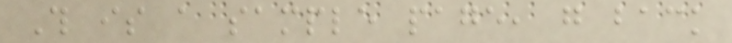This is a sample page, go back
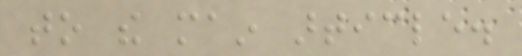to the main article.
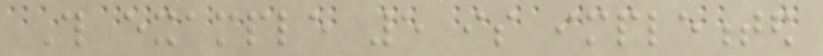This example 5 is implemented
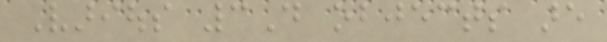Various 3D objects are
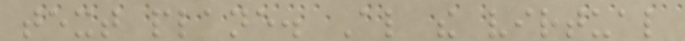text plane. Also the virtual
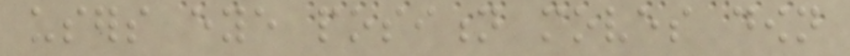users eye position moves down
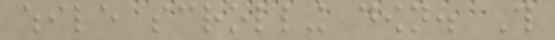while scrolling down. This
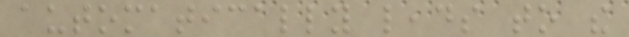automatically leads to the
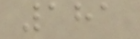181
